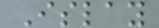Islay
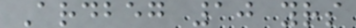Ardbeg 10 yrs
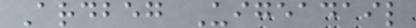Ardbeg Uigeadail
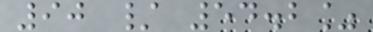90 / 54.2%
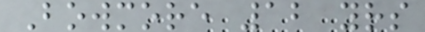Bowmore 12 yrs
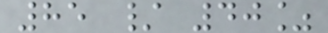85 / 40%
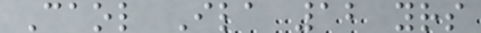Caol Ila 12 yrs
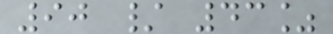90 / 43%
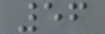56
